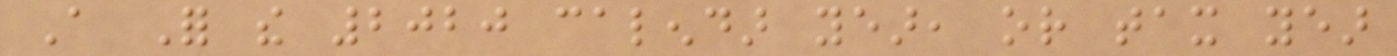A For the 2020 calendar year, or tax year
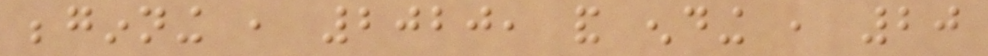beginning , 2020, and ending , 20
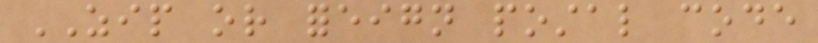ZIP or foreign postal code
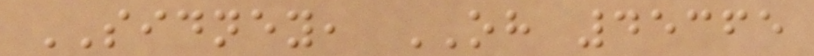SIDNEY, OH 45365
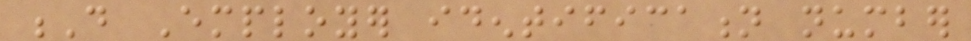D Employer identification number
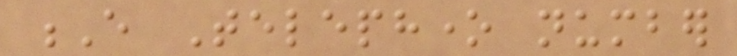E Telephone number
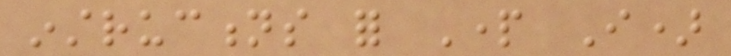instructions for Part I)
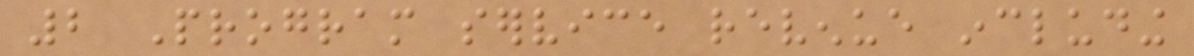2 Program service revenue including
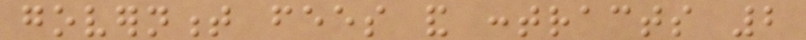government fees and contracts 2
